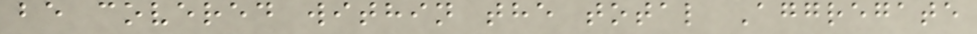be covered within the total Aggregate
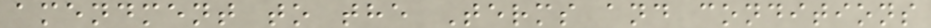amendment to the Terms and conditions
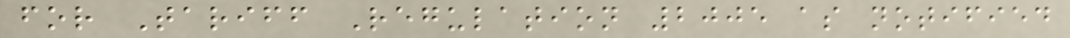for Tariff Regulation 2005 as notified
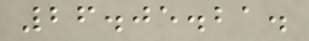26.05.21.
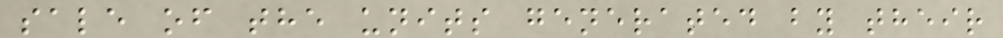sale of the units generated by their
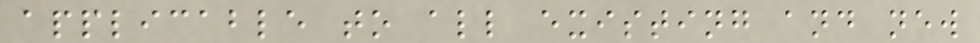applicable to all existing and new
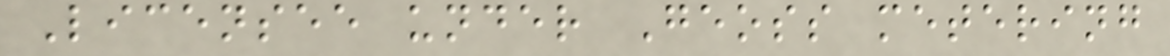Licensee under Geoss metering
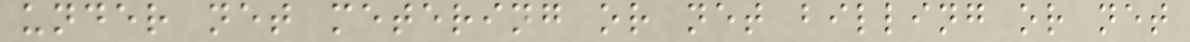under net metering or net billing or net
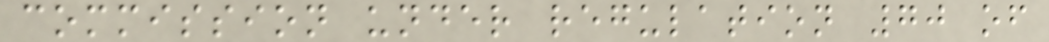commission under regulation 70 of
